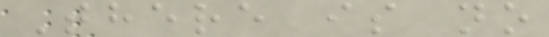There is no
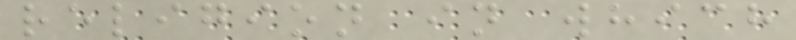religion in which
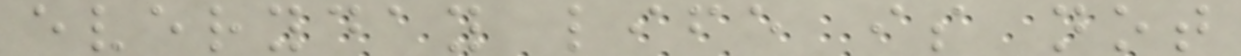everyday life is not
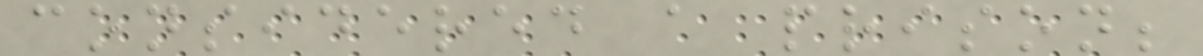considered a prison;
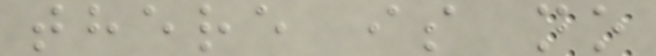there is no
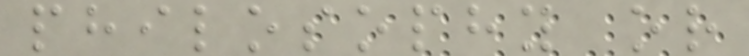philosophy or
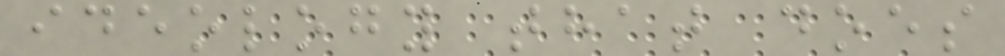ideology that does
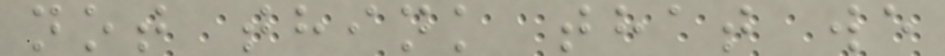not think that we
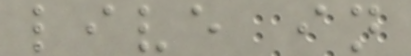live in
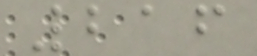216
